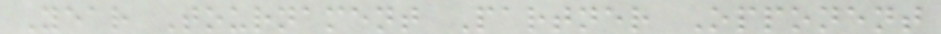Year Tournament Partner Opponent
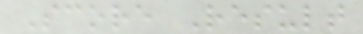Score Result
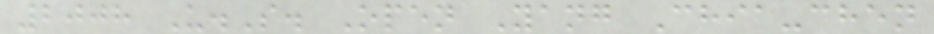2008 U.S. Open Yang Chia-chen
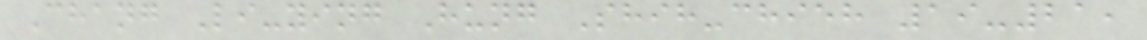Chang Li-ying Hung Shih-chieh 19-21,
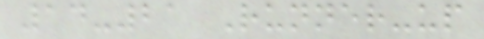14-21 Runner-up
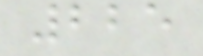225
